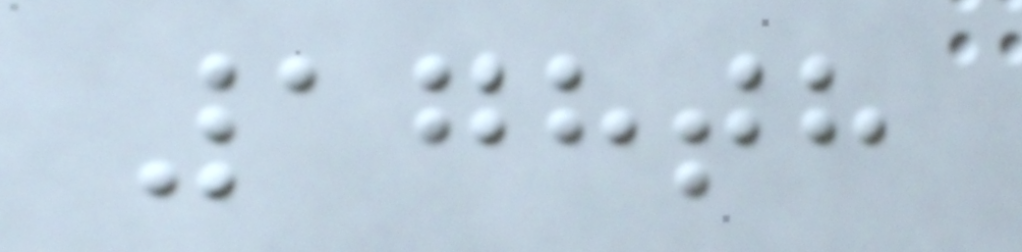178th
